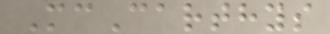McCarthys
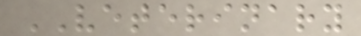VETERINARY
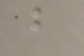b
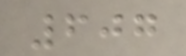607
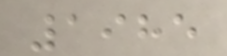1985
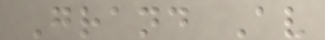Grand Av
